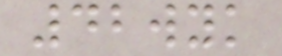42wyk
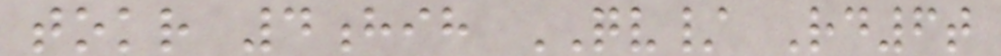tokr 4hih QV/ Rd6t
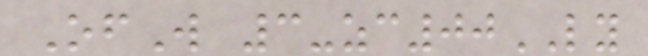OfW 3-zc00LY
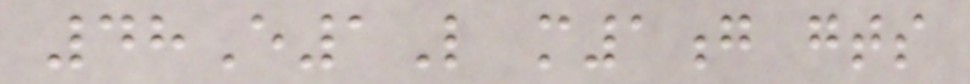48E1L m1g gts
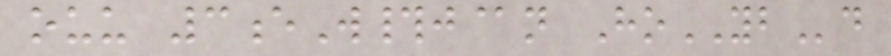ouu 3eW#j@n HoYBd
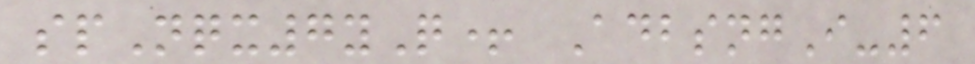spNqx7yQ+ AdbsngI-6
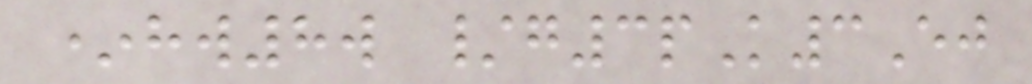*hw8w /g3pK3Ej
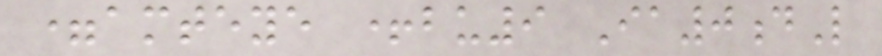=amteye +bu9 Ia0dL
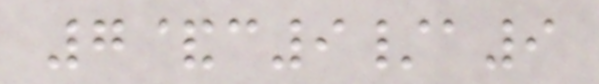7&c9/a9
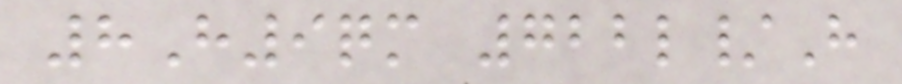8H9qm 722l/H
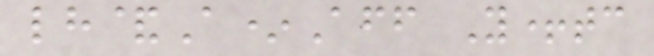lh&A*Aff Y+tc
